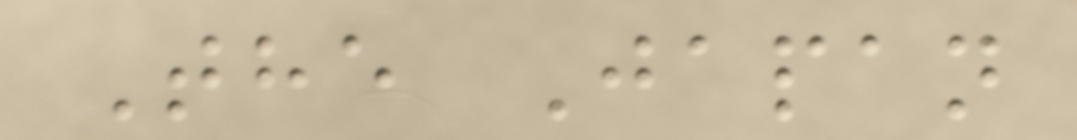The Japan
